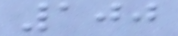100
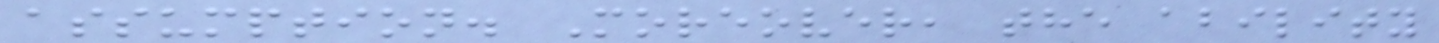assumption. Moreover, the ability
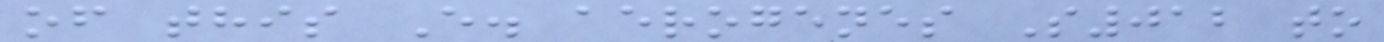of this E. aerogenes S012 to
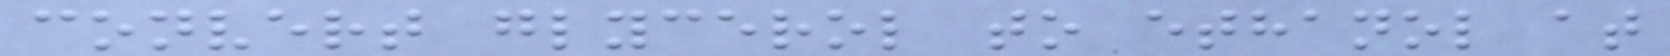convert glycerol to ethanol at
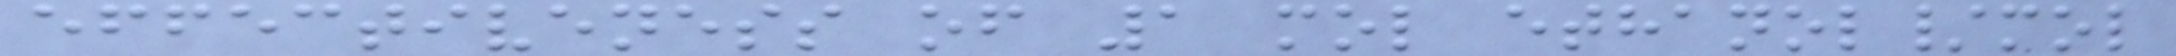effectiveness of 1 mol ethanol/mol
